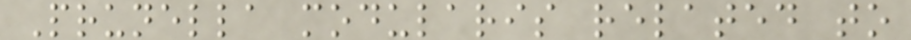Prunella modularis related to
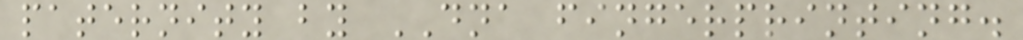paternity by DNA fingerprinting.
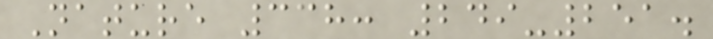Nature 338: 249-251.
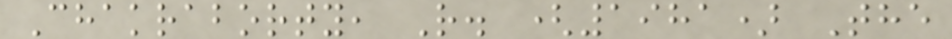Chakraborty, R. (1981) The
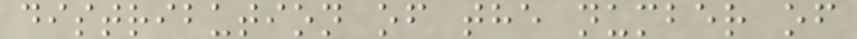distribution of the number of
